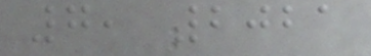7, 2021
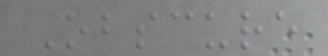Obscure
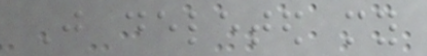Just deleted my
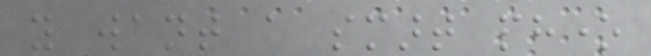you want a smart phone
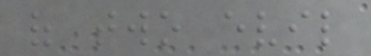of two evil
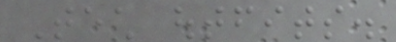Tech outfits.
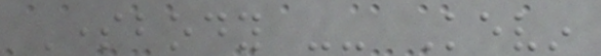Somebody -- Kevin
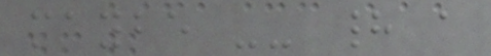maybe -- had a
